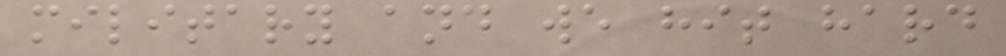military and we hit hard
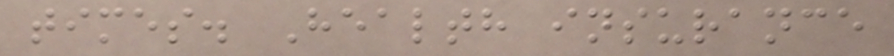times. Health insurance
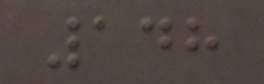148
